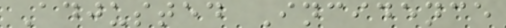Adjusted Incidence
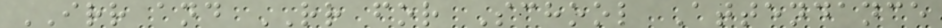IRR and RR for School Attendance
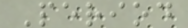Period
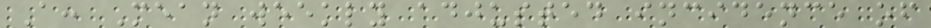A: Mean weekly adjusted incidence of
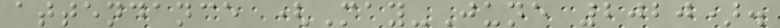attendance (May-June 2020).
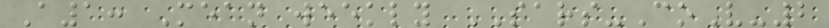A1: Mean weekly SARS-CoV-2
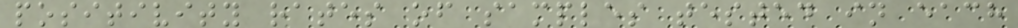positivity rates of samples tested in each
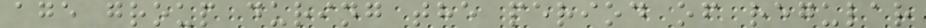age group during the period of regular
